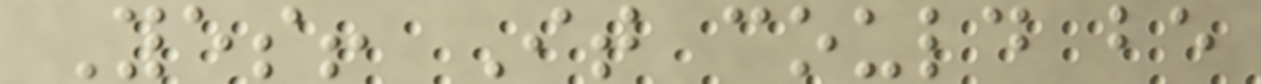Yes! It could be
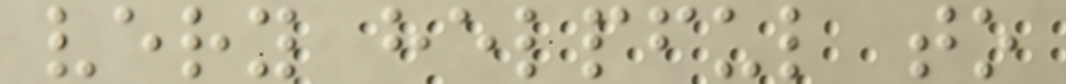very helpful to
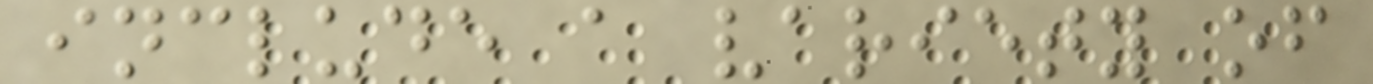include a variety of
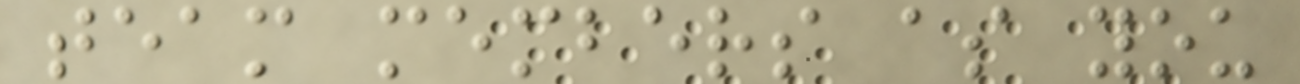team members as you
